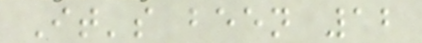It's been 12
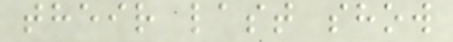their last show
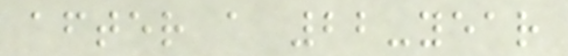after a 22-year
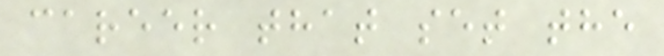career that set the
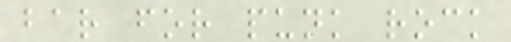bar for punk rock
